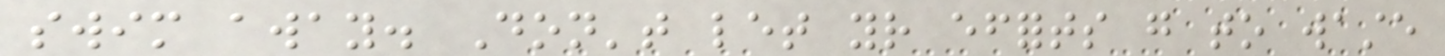swim away. Don't let your efforts go to waste
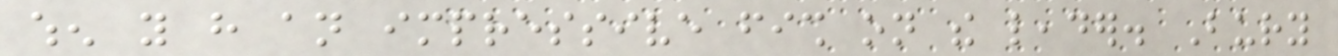when you have an impressive fish on the leader. Bury
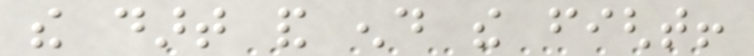the dart and end the fight!
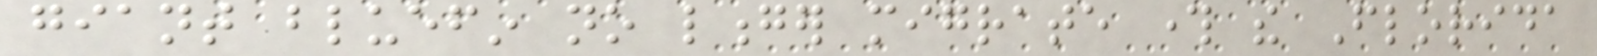giant bluefin no longer migrate through the Florida
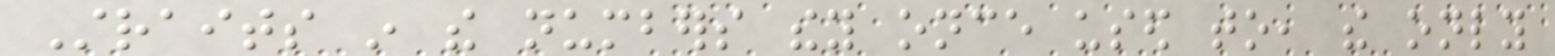Straits in the numbers they once used to, the only
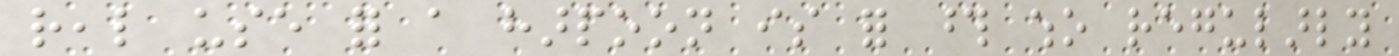real use for a harpoon is for those who regularly
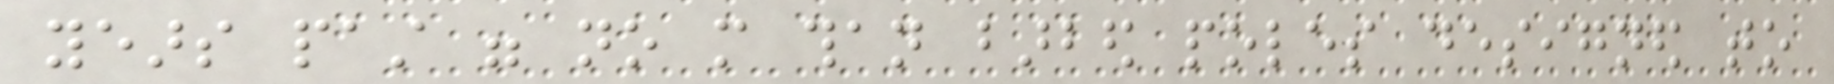years past were no more than barbed poles designed to
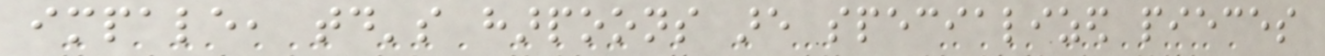impale, today's harpoons are specialized pieces
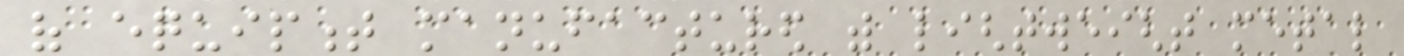of equipment manufactured with lightweight metal
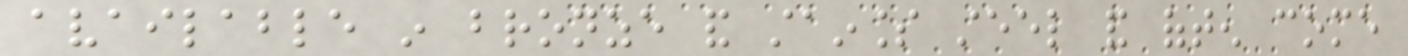available in bronze and stainless steel and often come
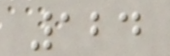124
